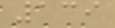139
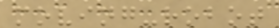moving-robot
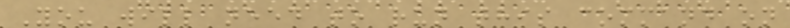You will need to run this command on
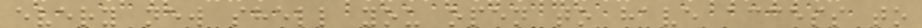every new shell you open to have access to
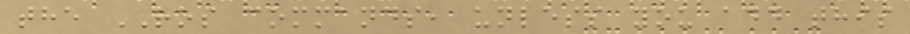the ROS commands, unless you add this
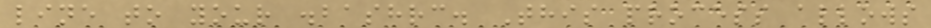line to your .bashrc. This process allows
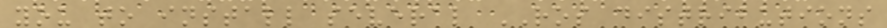you to install several ROS distributions
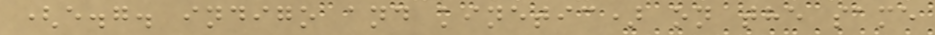(e.g. indigo and kinetic) on the same
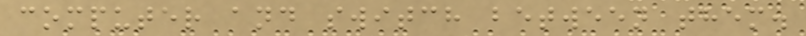computer and switch between them.
